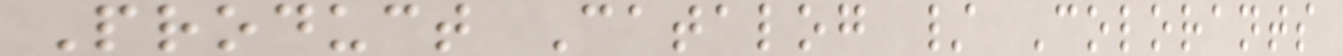Product Catalog / Colorants
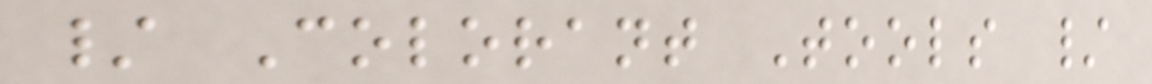/ Colorant Tools /
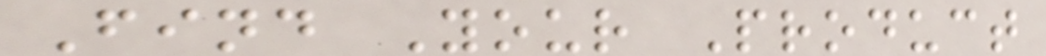Find Your Product
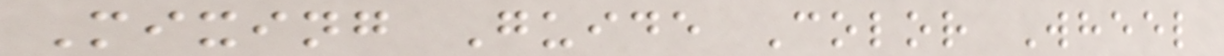Mixing Guide Color Wheel
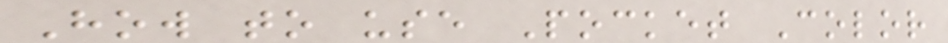How to use Pocket Color
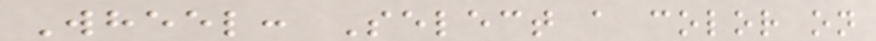Wheel: Select a color on
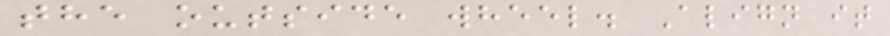the outside wheel. Align it
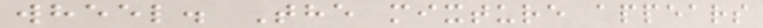wheel. The mixture appears
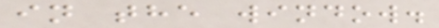in the window.
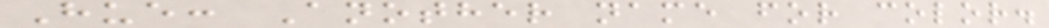Hue: Another name for color.
